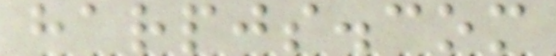harpjs.com
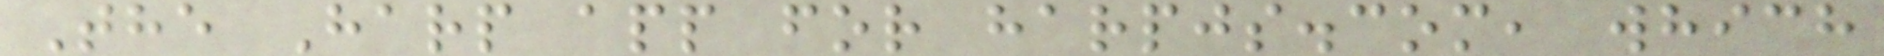The Harp app for harpjs.com, which
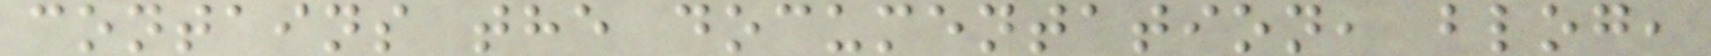contains the documentation, blog,
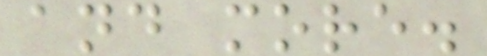and more.
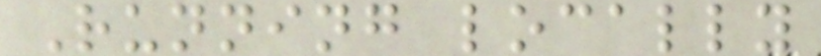Running locally
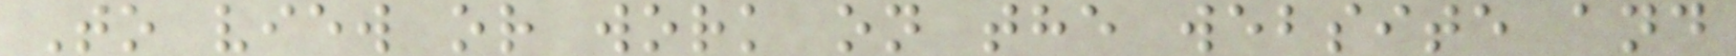To view or work on the website and
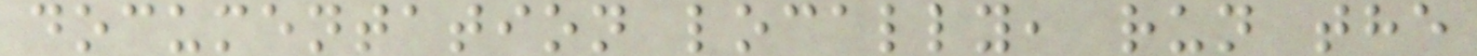documentation locally, run the
